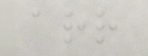arr
